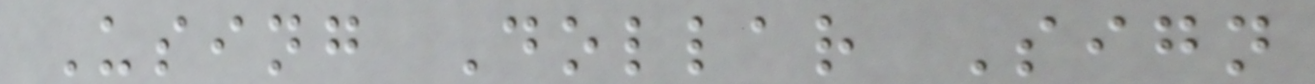Using Dollar Sign
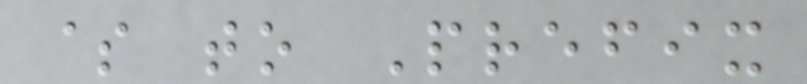$ to Prefix
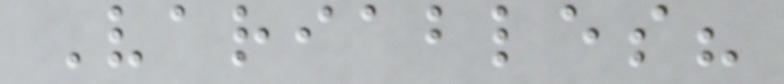Variables?
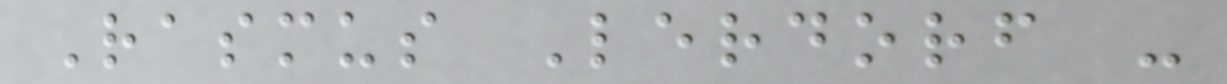Rasmus Lerdorf -
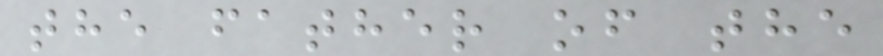the father of the
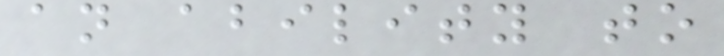an ability to
